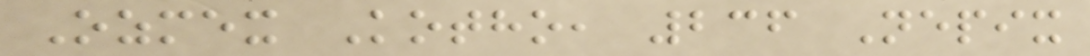Ozmex Kotho, 236 Nepix
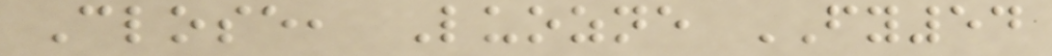Close, Luozne FY54
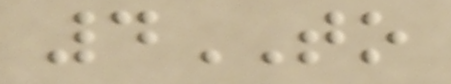4TO
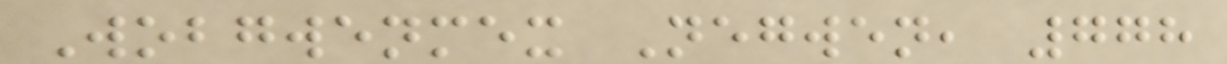Wobgwenmex Negwen, 778
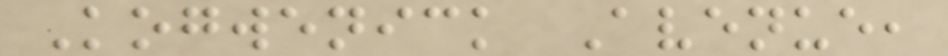Kogwenick Avenue,
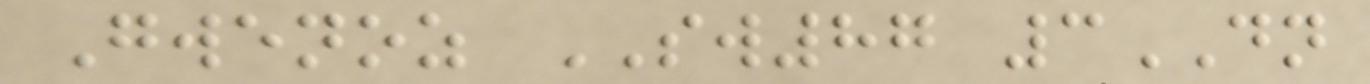Gwenoz SW87 3DN
